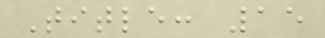Title: 15
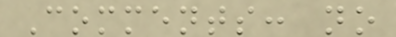Comments: no
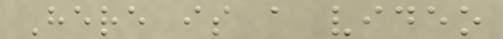Here is a video
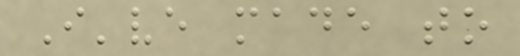I've made to
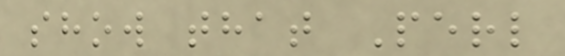show that Perl
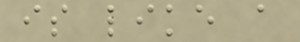is like a
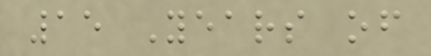15 Years of
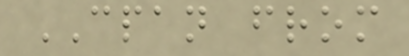CPAN from
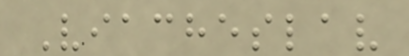Viacheslav
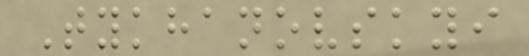Tykhanovskyi
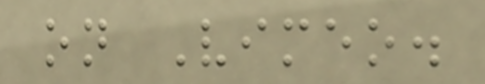on Vimeo.
